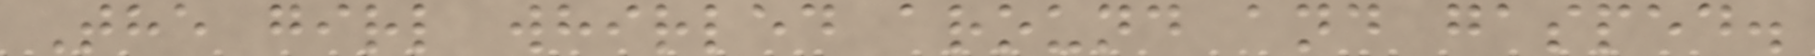The girl whirled around and gasped.
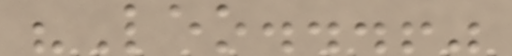"Leo...!"
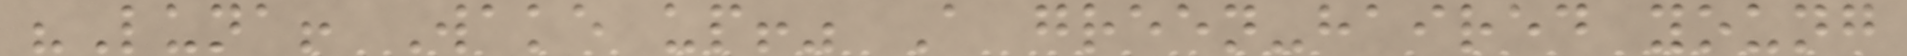"Luna! Wake up!" A green-haired young
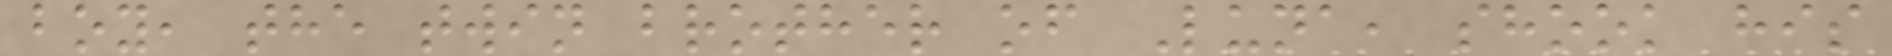boy, the twin brother of Luna, shook his
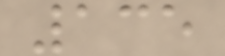135
